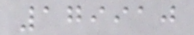179910
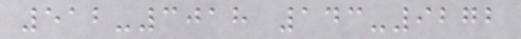512-3018 143-9272
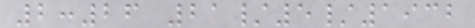2:26 21/5/1932
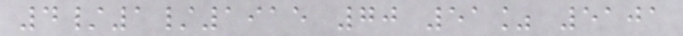4/1/1915 70 51% 5101
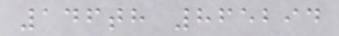146th 865294
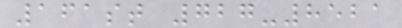161st 727-8521
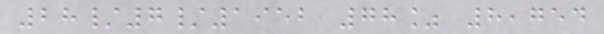28/7/1952 78% 8,754
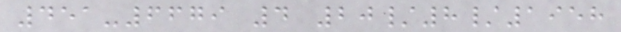451-6679 4 20/8/1958
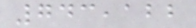743,122
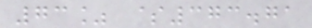73% $373.71
